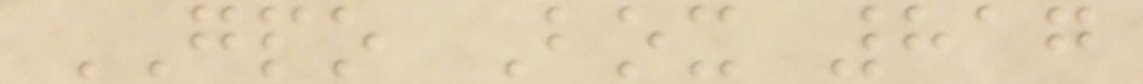GPO Box 817
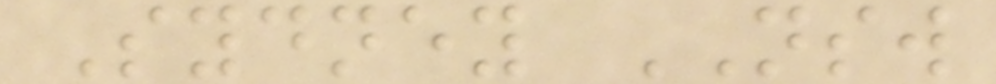Sydney NSW
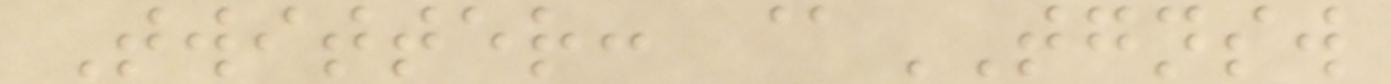Twitter: @TGNSW
